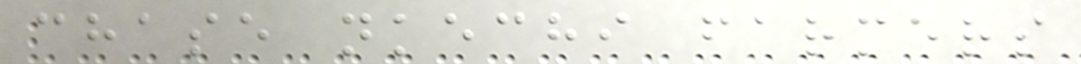chase nkechi farmers
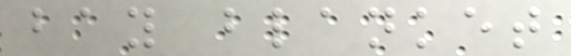bay blanket
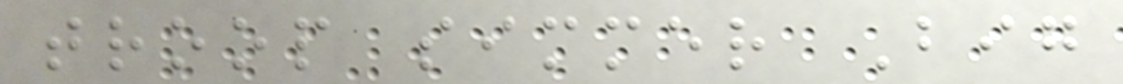troop simmer Big
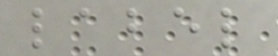label
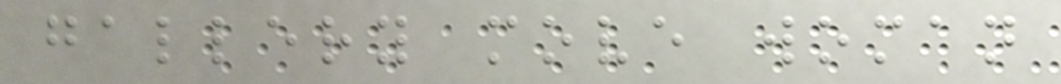gallery move woman
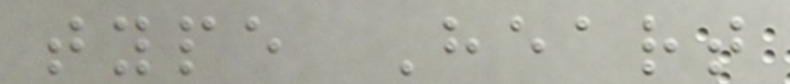type Heart
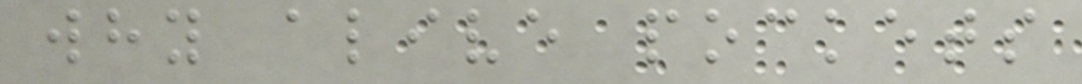why alive pockets
